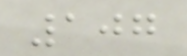107
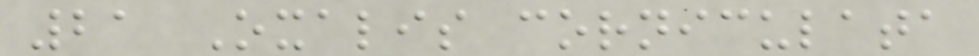21 Oxalis corniculata
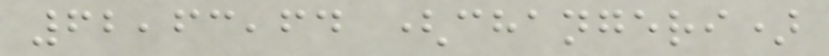62,63,64 (changeri)
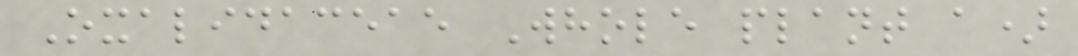Oxalidaceae Whole plant a)
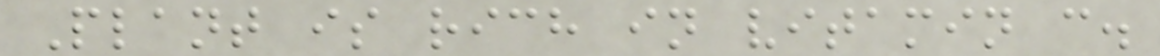Plant is rich in vitamin c.
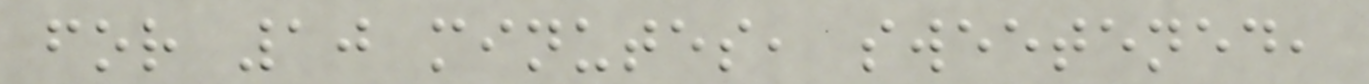for 10 minutes, sweetened,
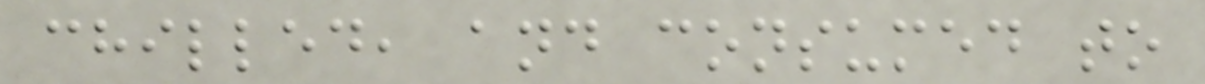chilled, and consumed to
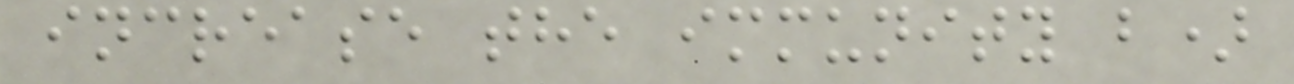increase the immunity b)
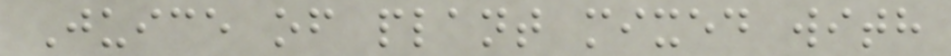Juice of plant mixed with
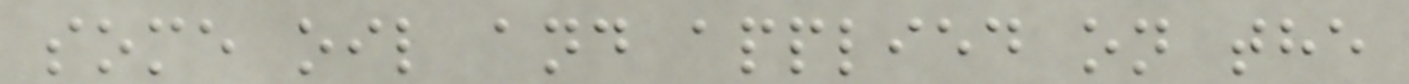some oil and applied on the
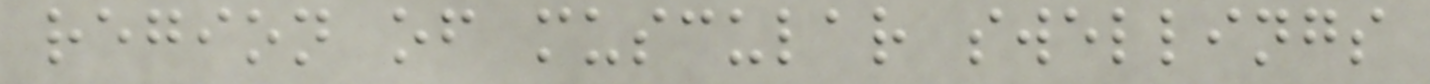region of muscular swellings
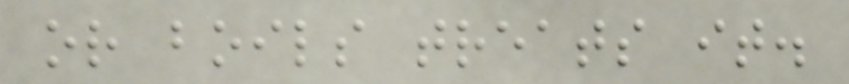or boils treats it.
